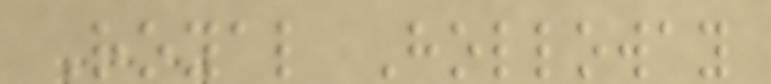Royal Holloway
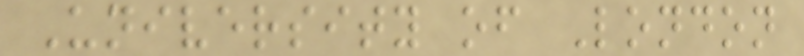University of London
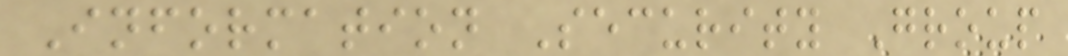Information Security Group
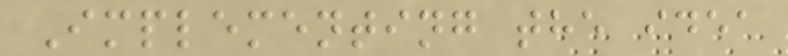Implementing the idea
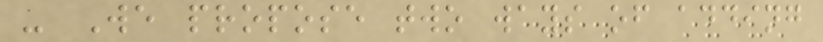- We propose two ways of adding
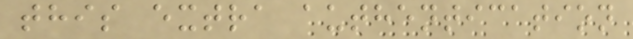this extra authentication
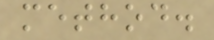method.
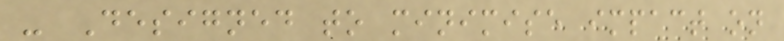- Designed to minimise impact on
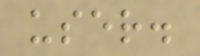user.
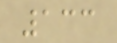133
